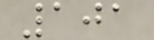101
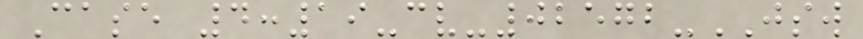Case 4:19-cv-02572-JSW
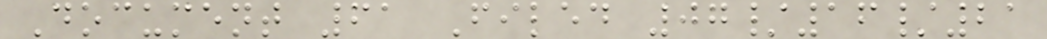Document 61 Filed 07/16/21
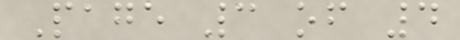Page 3 of 4
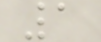1
